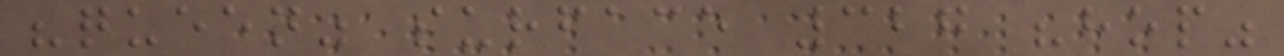"queen" surface 327 "hop"
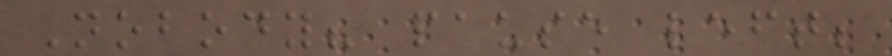Nobody? pause left;
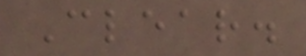Clear.
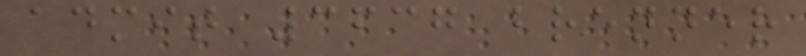admit 3637 brenner
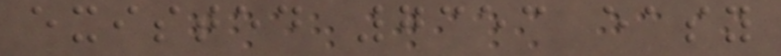existed 7353 easy
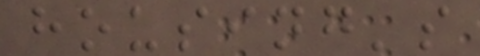housing's
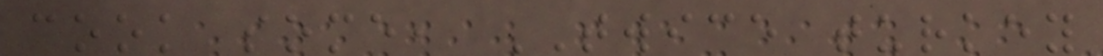cook some, TWICE turkey
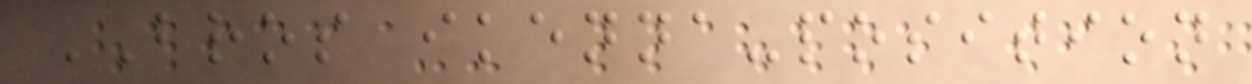BROS ikenna-position
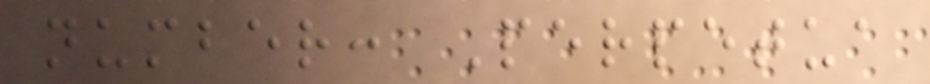number: Perpetua
